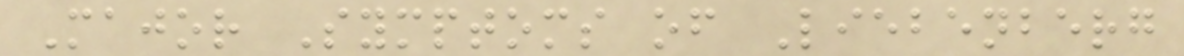Major Symptoms of Liebenberg
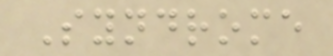Syndrome
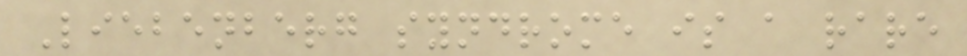Liebenberg syndrome is a rare
